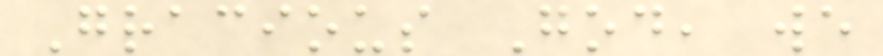Gracious God, we
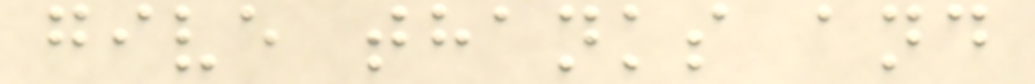give thanks and
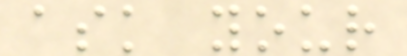ask your
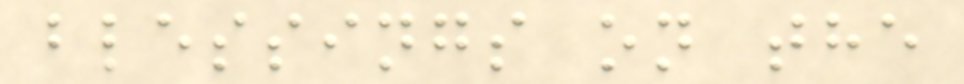blessings on the
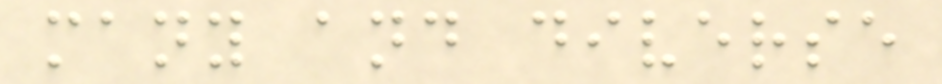many and diverse
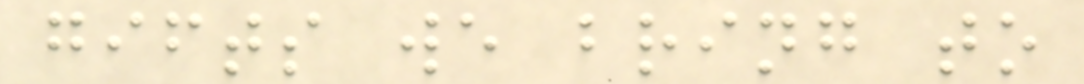gifts we bring to
